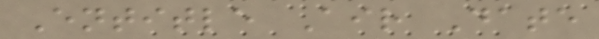Entitle Air Date
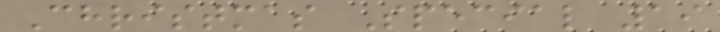Christmas Special 19
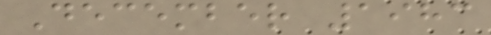December 1983
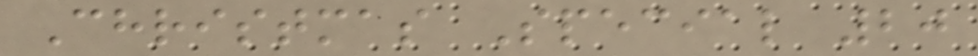Christmas Special 20
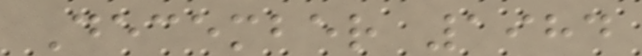December 1984
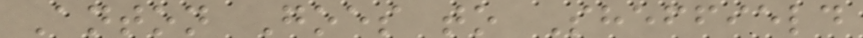Anton Goes to Sheffield
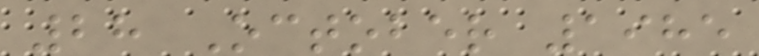28 October 1985
